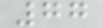77
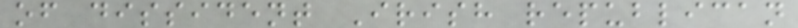of dissident Irish republican
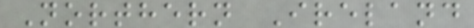Northern Ireland
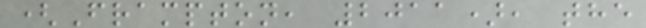(Frampton, 2011), the
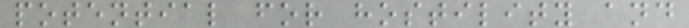potential for hostility and
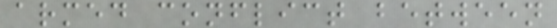armed conflict between
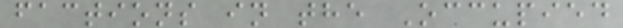factions in the Occupied
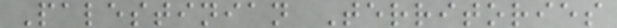Palestinian Territories
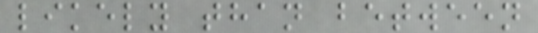likely than between
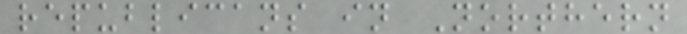republicans in Northern
